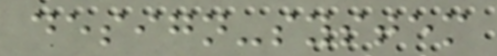design-system
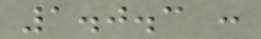1.0.3 :
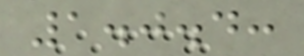1.0.4:
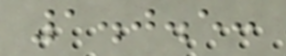1.0.5:
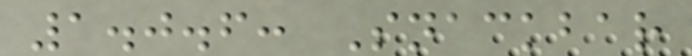1.0.6: Snackbar
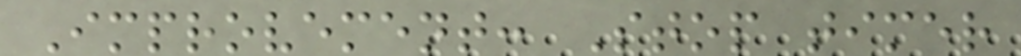Improvement: Stop timer
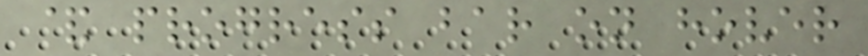& progress bar on hover
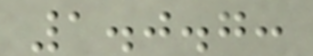1.0.7:
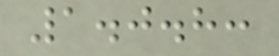1.0.8:
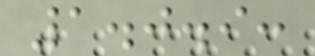1.0.9:
